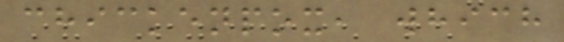chickenpox, which
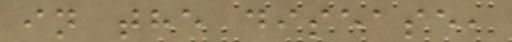in the disease,
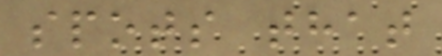spots that
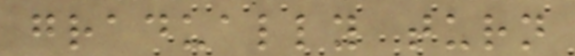gradually turn
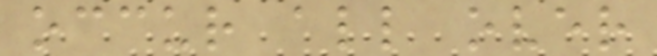occur all over
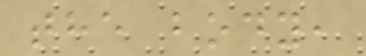the body,
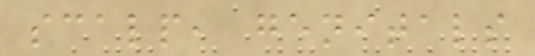scalp, genitals
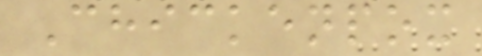Chickenpox
